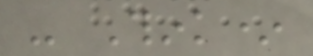- Think*
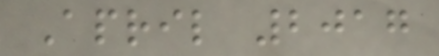April 2017
